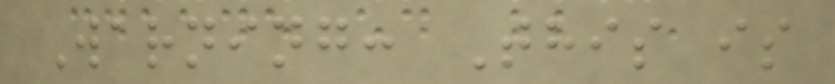Warning: This is
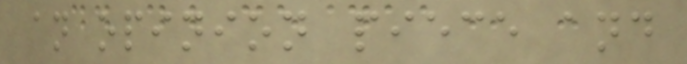an opinion piece and
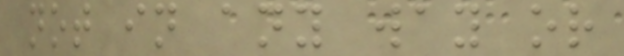not in any way or
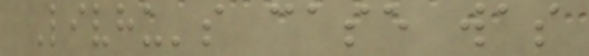Livhu's case was
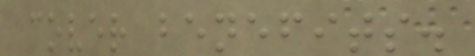cover benefits.
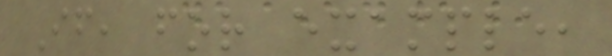If, for example,
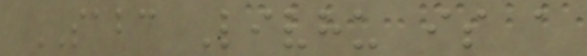SABC Livhu is a
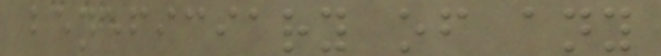beneficiary of any
